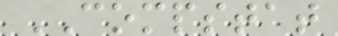COMPSTAT
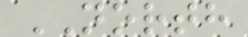NORTH
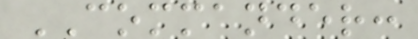COMMANDER:
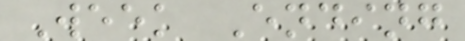Week Ending
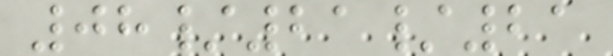08/21/21
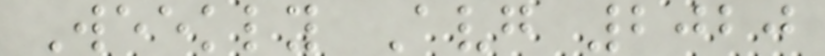Weekly Avg 2020
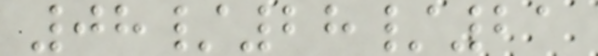08/28/21
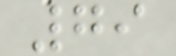79
